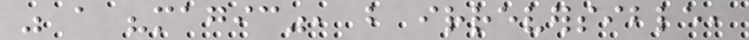was a "magic", but irreversible,
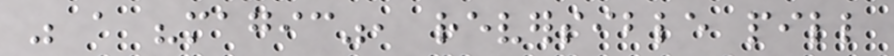was a "magic", reversible pill
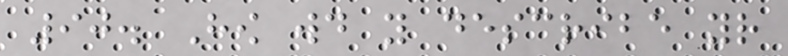90. How would you describe your
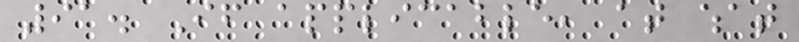91. If applicable, at what
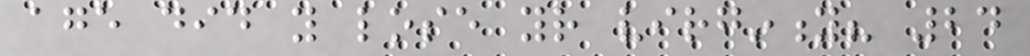age did you lose your virginity? 24
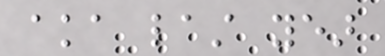aka last year
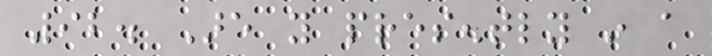92. Are you presently in a
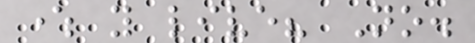where you live? No.
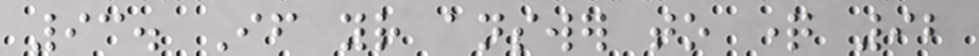93. If your answer to question 92
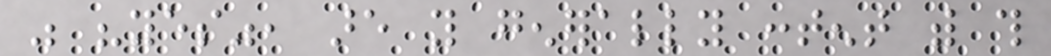was "yes", are you generally content with this
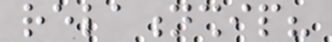relationship?
